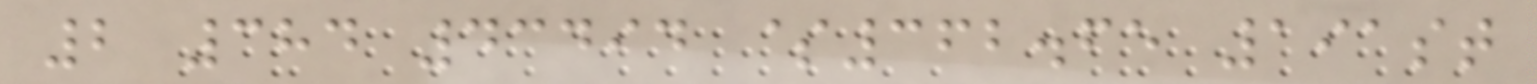2 384 43494 $362.65 191st
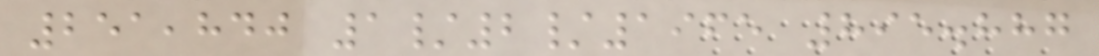251,840 1/2/1965 895.887
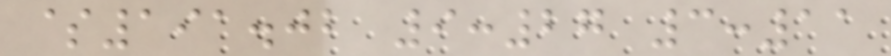$191.02 9:27 3:11
